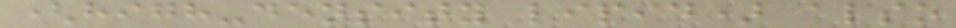(high-density lipid) also
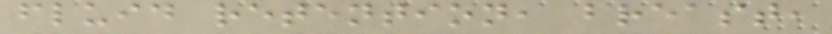fluid retention, breast,
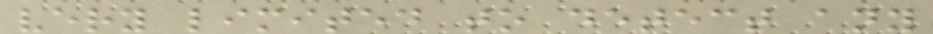very limited to detect any
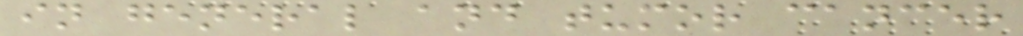in general and tumor cancer
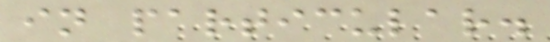in particular.
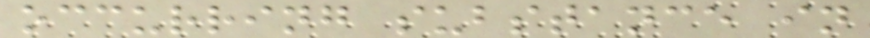occurring substance in
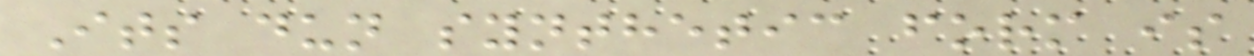Its dun synthetic form is
